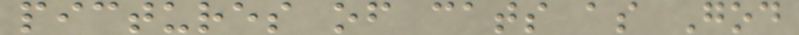pictures of cats as God
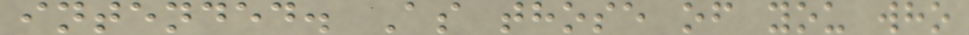intended. As those of you who
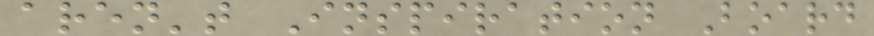aren't Inspiration Board
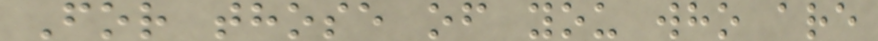For those of you who are
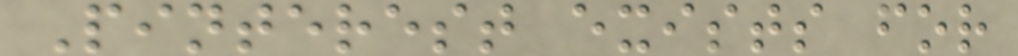Pinterest exists for
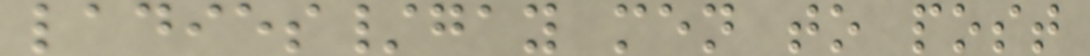ladies/gay men to post
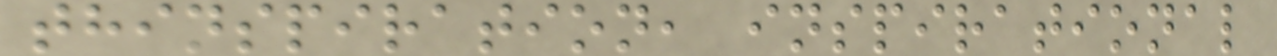thinspiration, inspirational
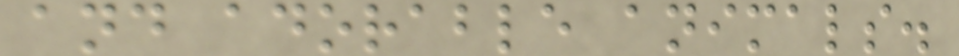and adorable animals.
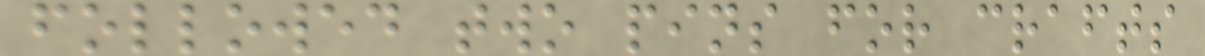followed two pins for crafts
